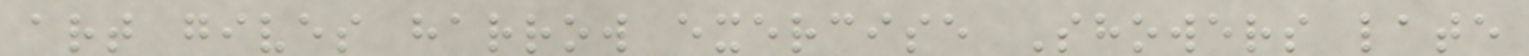art gives harrow exercise Showers late
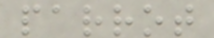parrot
